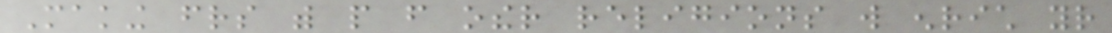Making friends with people from other religions will enrich your
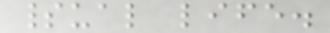spiritual life.
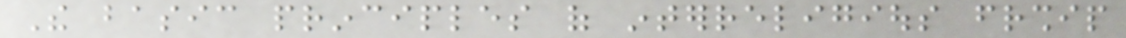The basic principles of interreligious friendship
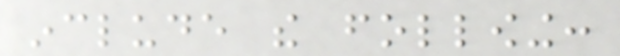include the following:
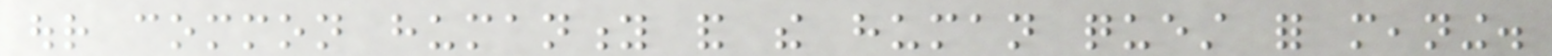our common humanity and the human quest for meaning.
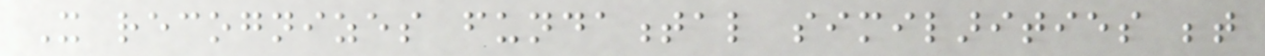It recognizes fundamental similarities between
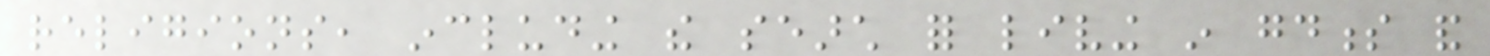religions, including the search for living in goodness and
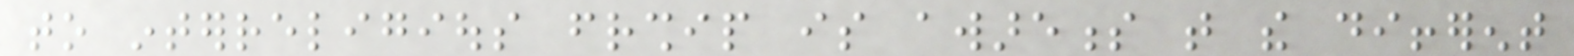to interreligious friendship is awareness that the different
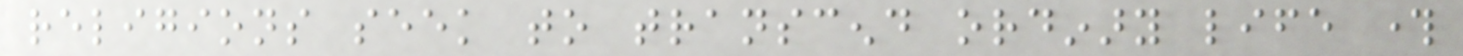religions seek to transcend ordinary life through
